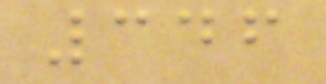346
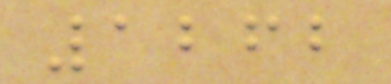1262
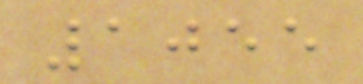1055
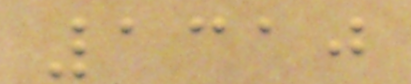1310
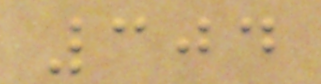304
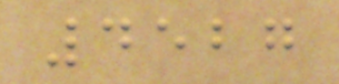4527
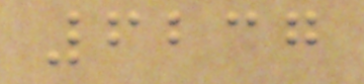6237
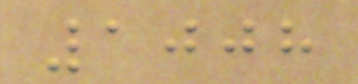1008
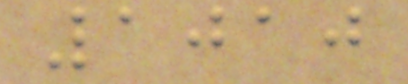1010
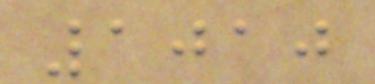1010
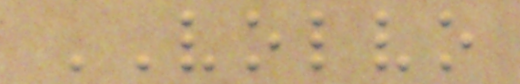VOLVO
